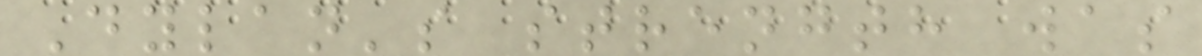Dylan's strength was
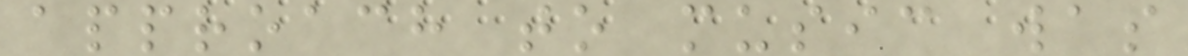approach to music was
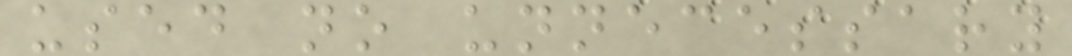used no unnecessary
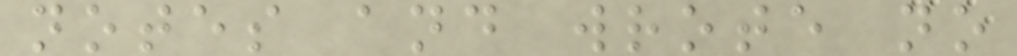notes and wrote no
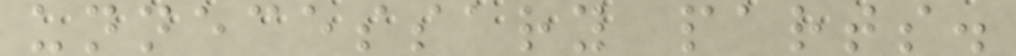unnecessary parts.
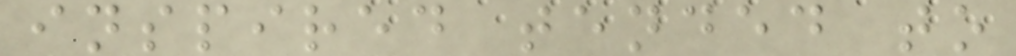inspired tended to
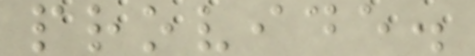provide.
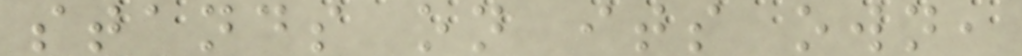stands on its own,
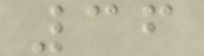36
